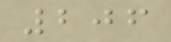206
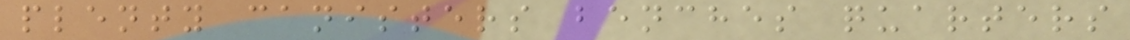plenty canisters benches quarters
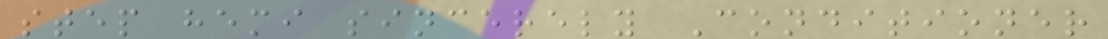step hemi sincerely Conditioner
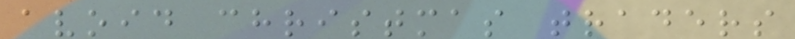avoid christmas traders
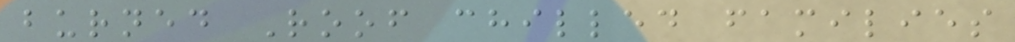burned Roof chilled families
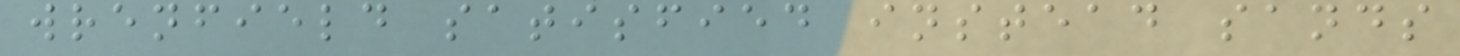wrenfield satisfied instead sands
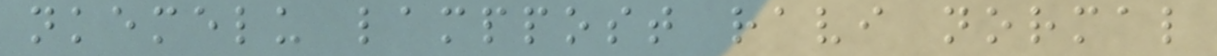nkemelu lamppost ravi normal
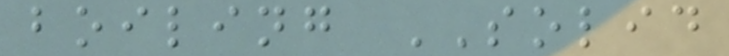boiling SOLID
